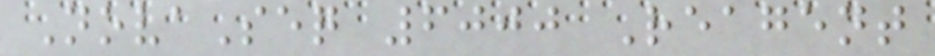NovaSeq 6000 Reagent
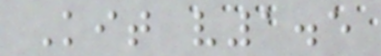Kit v1.5
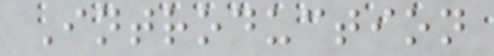Introduction
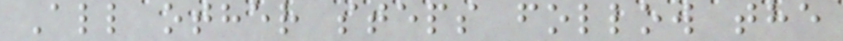All other steps follow the
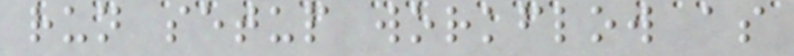run setup workflow as
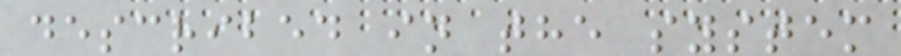described in the system
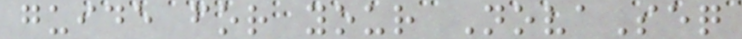guide for your NovaSeq
